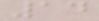14
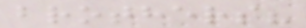brothers?
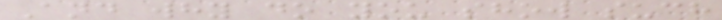And why do you show such
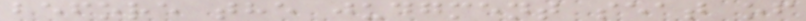before the judgment seat of
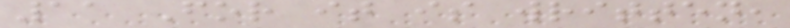11 For it is written,
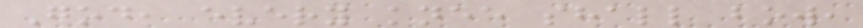God, every knee shall bow,
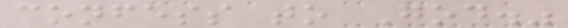confess to God."
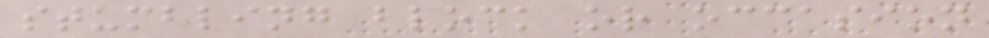stumbling block or occasion
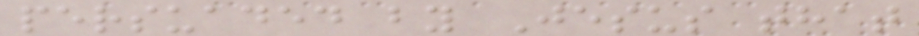persuaded by Jesus that
